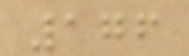176
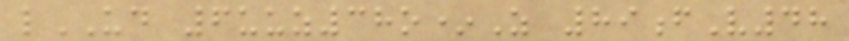lUD 6uuz38o*Z 89fV48
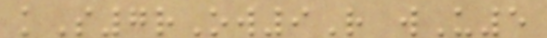kS7rOw9R wU5
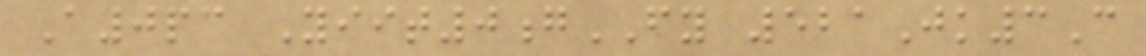A0pc Yiit0gFY 521Jk3C
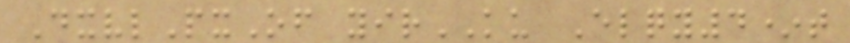DxvlPxOf yirKU Elqy4*t
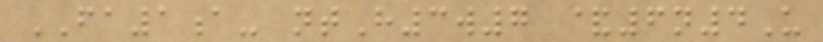FA1a- ntH3w7 &6n4U
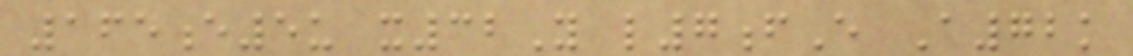165e5u x32Y l7fE A72k
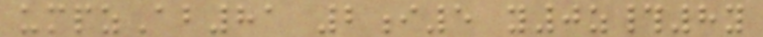umpzAb81 2i5 y0z#8y
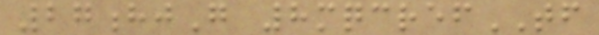27hjG 8mqcrefTF
